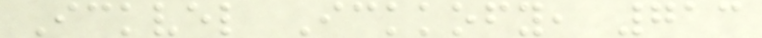Ickvel Ickkofy, 713
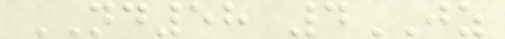ND58 4JZ
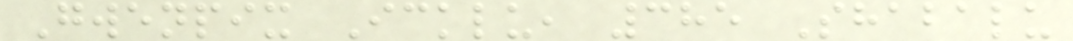Gwenpix Icklu, 385 Shabalu
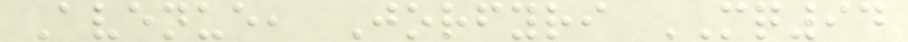Avenue, Jorfyri MQ94
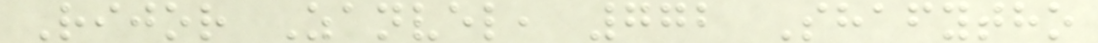Rijor Zanvel, 772 Shafytho
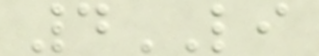4LI
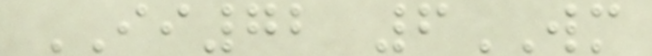II72 6WM
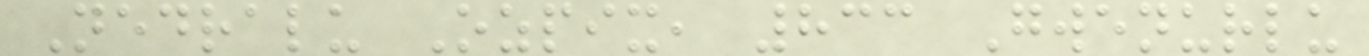Nedralu Ozpix, 833 Gwenurlu
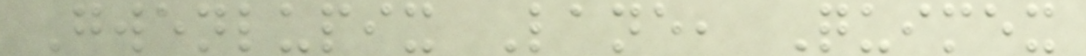Gwenlupix Lane, Quimex
